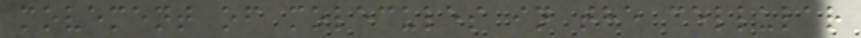movement of molecules in the cellular
